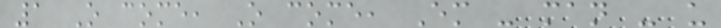1 O come, O come, Em - man - u
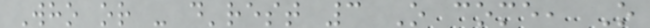Who or - d'rest 3 O come, O
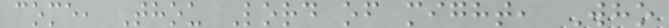come, Thou Lord of might, Who
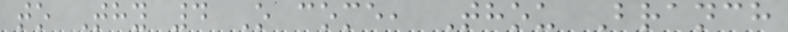to Thy 4 O come, Thou Branch
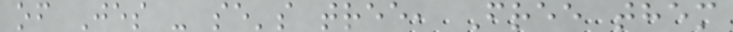of Jes - se's tree, Free them
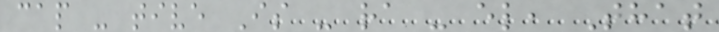cap - tive Is - ra - el, That
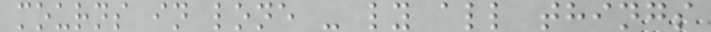mourns in lone - ly all things
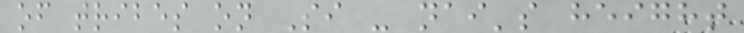of tribes on Si - nai's height
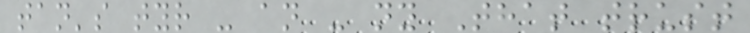tan's tyr - an - ny That trust
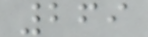269
